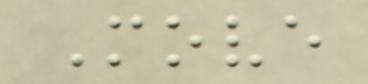Move
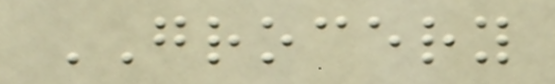GROCERY
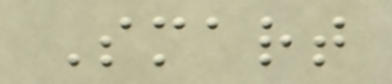Smart
